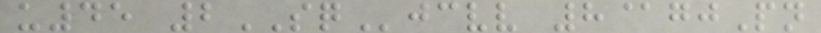u45 2SQjcvv 8@gjPn
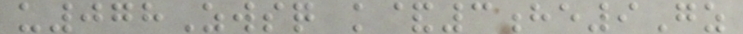u078Zwsq k&3he9Gz
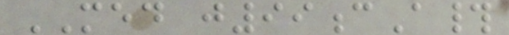MED j99cA#
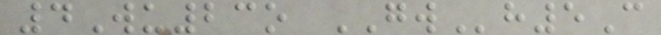4Wu23o GWh5C
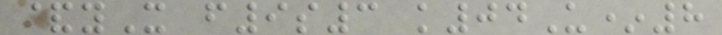&yX f9s3 k04U*8
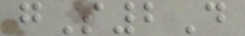gS2D
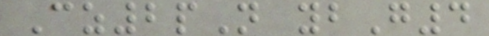Cz2pN ybG4
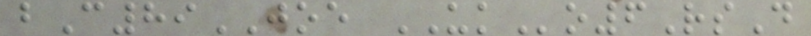bC89JOE UKo6RsD
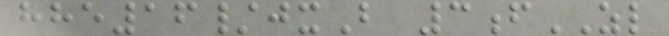hhe16/jxB 3fZL
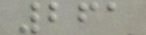261
